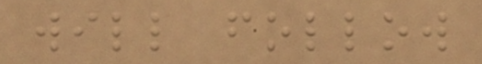will follow
